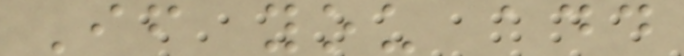If you add
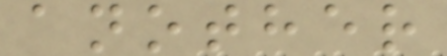another
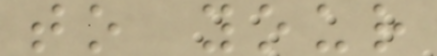to your
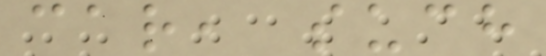car, such
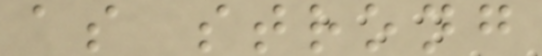as strong
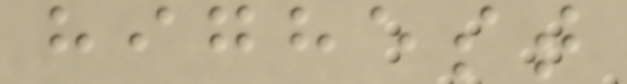highest
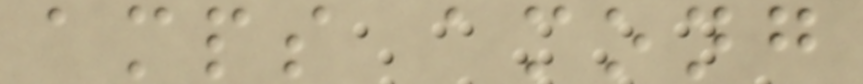amps among
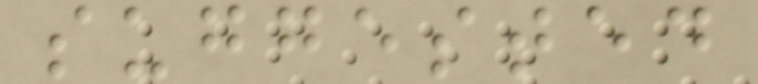suggested
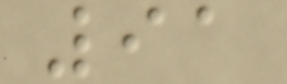91
